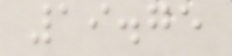19.75
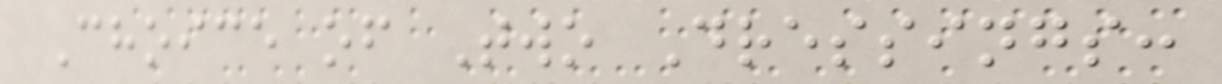Choice of Two Dressings:
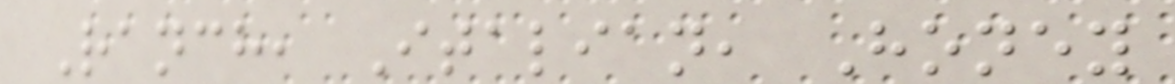Ranch, Italian, Honey
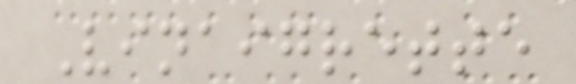Vinaigrette
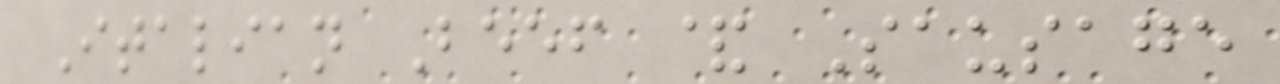Italian Beef & Sausage
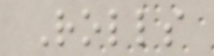Rolls
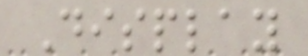Display
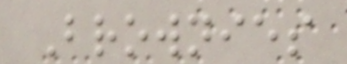Brownies
